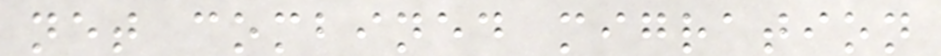net combined migration
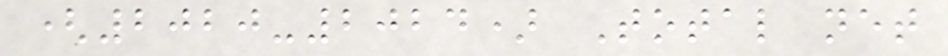(2020-2024) Total net
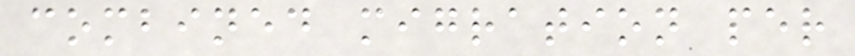combined migration per
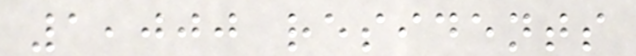1,000 residents
